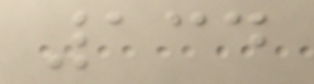134
